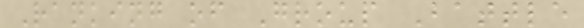Ranking of Group Battle
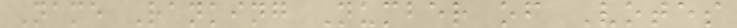Name Ranking Number of Votes
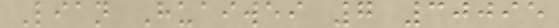Lian Huaiwei 7 30095
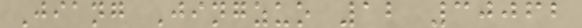Jiang Jingzuo 12 30062
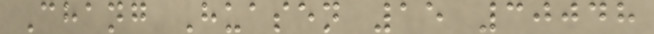Chang Huasen 15 30048
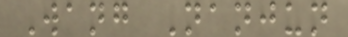Wang Nanjun
